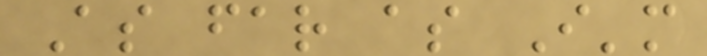As far as I'm
